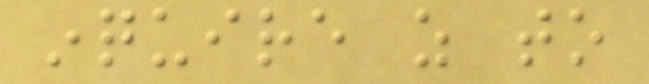inquire as to
